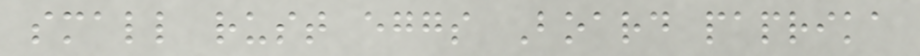small rust eggs Board paprika
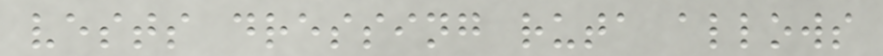vests dressing ruta allows
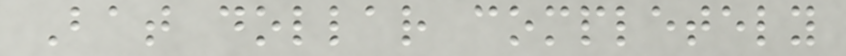Bat dollar completely
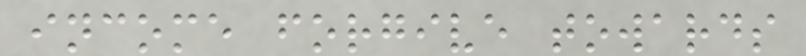income forgive towards
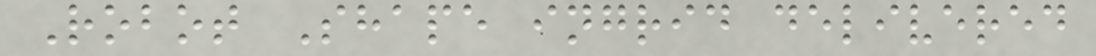Robot Shape ingrid delivered
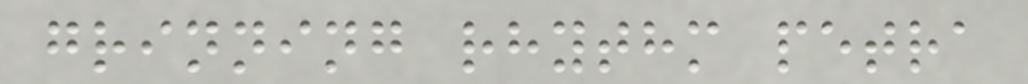grinning rhythm petra
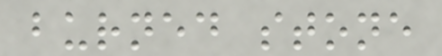burned stone
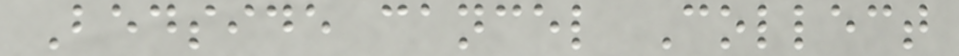Bedside cancel Collect
